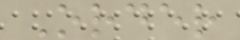Order
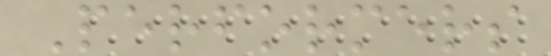Performers
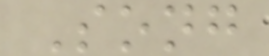Song
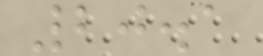20.1
